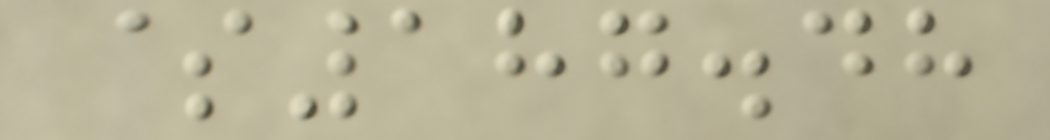$187.48
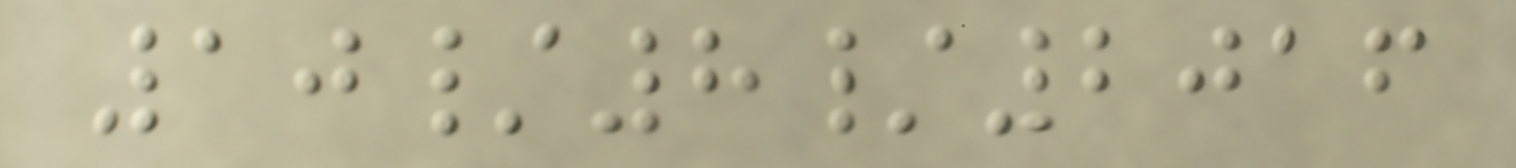10/8/2016
